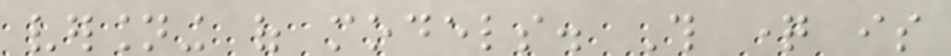versioning of models. This question is
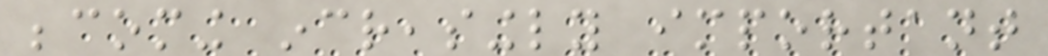becoming increasingly important
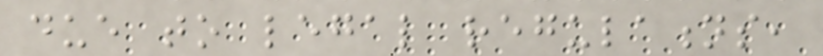due to legal regulations,
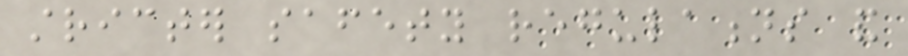stricter safety regulations and
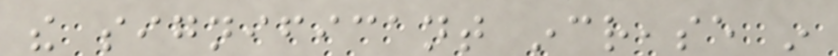the significant increase in
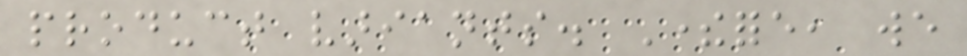product variants. Therefore, we
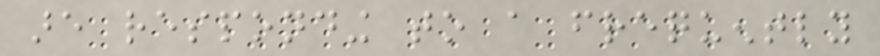are responding to a frequently
